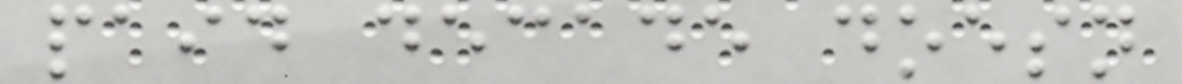paid decade doesn
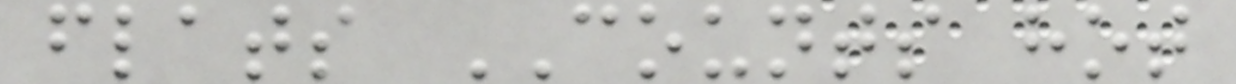flats COUNTS hot
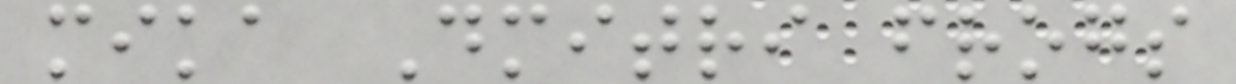mika Dmitri frogs
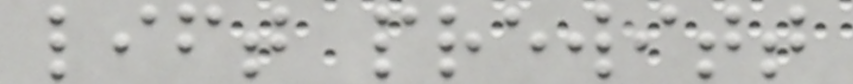lift prewitt
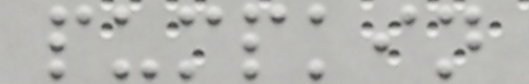pumpkin
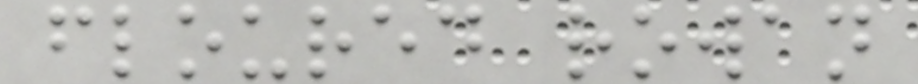floured rowan
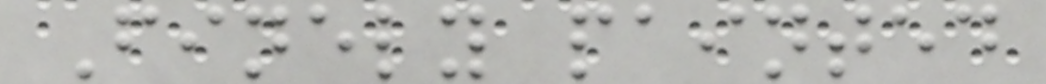Finely painted
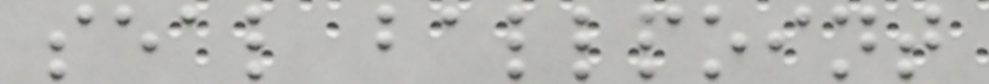seal ballpoint
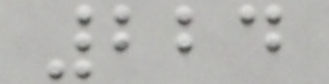224
